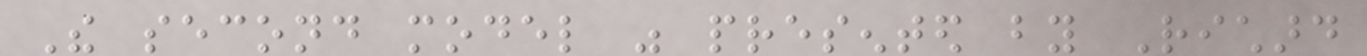The second model was presented by Richard
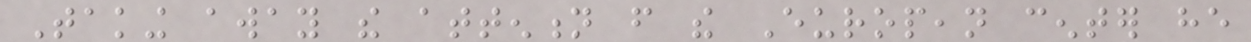Taking away the attention from the European center he
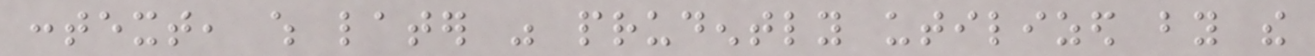context, which later was prudently utilized by the
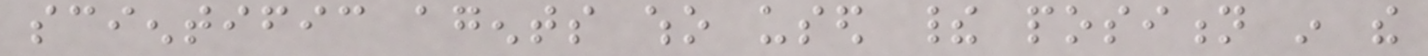scientific agents who used their position in the
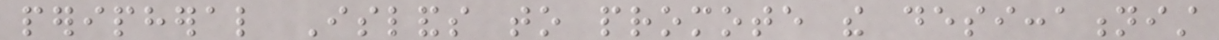peripheral Islands to promote the desiccationist
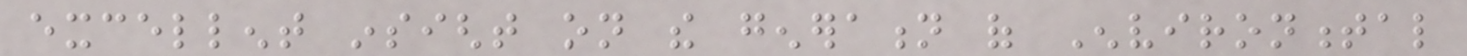excellent insight on the generation of Environmental
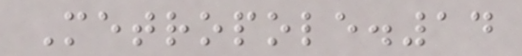Metropole.14
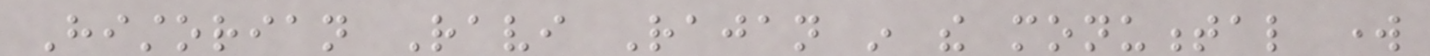Historian Ravi Rajan in the monumental work
